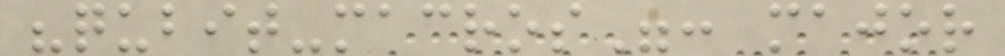"qubit-macros": major
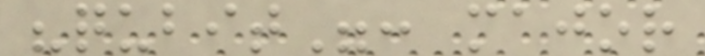"qubit": major
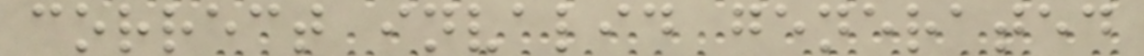correct invalid generated
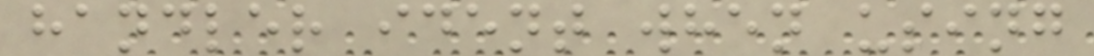handler ident when using
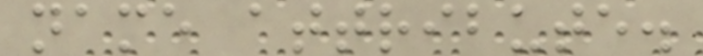name attribute.
